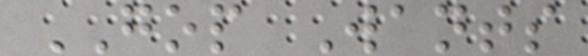GOP Wants
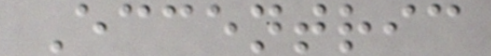Eccentric
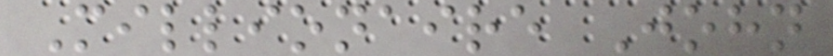Millionaire John
